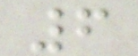6
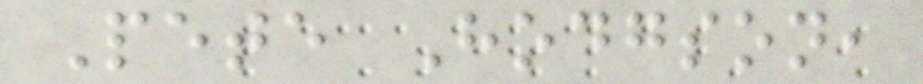Pete Hodgson,
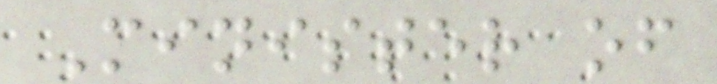Minister of
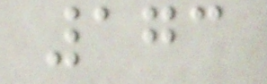173
